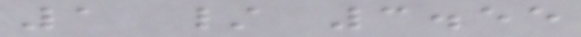1 / 3.55
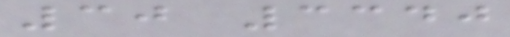30 3340
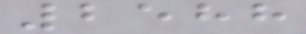2588
